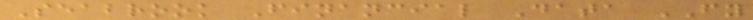Seabrook Financial Data FY
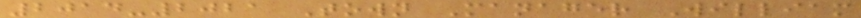2014-2021 Town Manager William
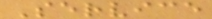Service
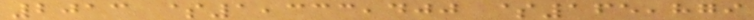2013 $1,333,400 $165,879
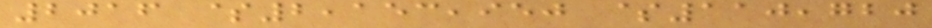2016 $2,153,950 $110,720
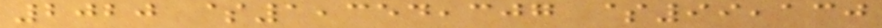2020 $1,354,307 $99,130
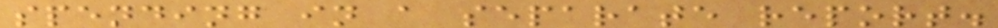spending in a separate report.
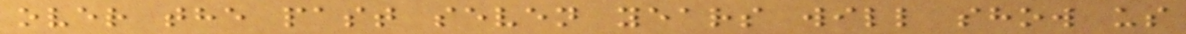over the past seven years will show us
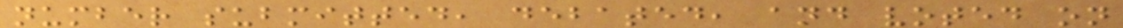number submitted, debated, and voted on
